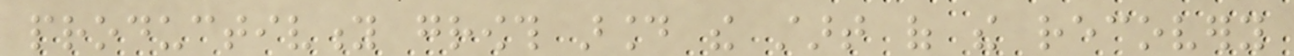productivity growth around the start of the recovery
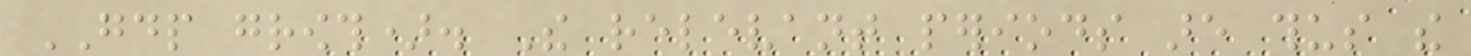GDP growth). The relevant periods are thus the
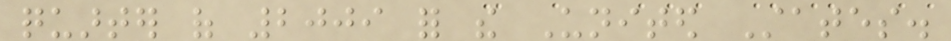quarter of 2009 for the United States.
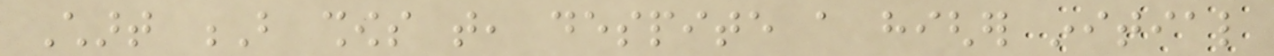Chart B shows that, despite a higher initial
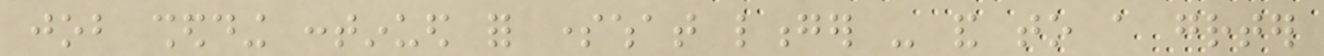job shedding continued for somewhat longer - and to a greater
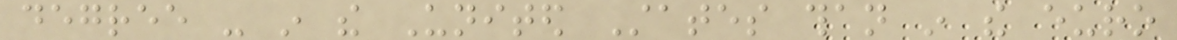degree - in the United States than in the euro
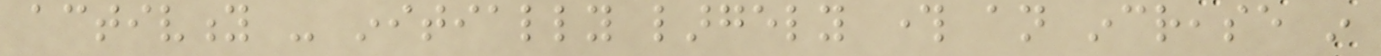activity - initially largely through an increase in
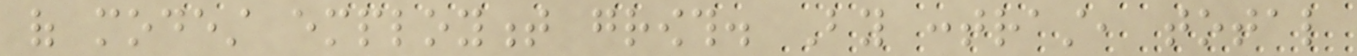of modest employment growth. By contrast, total
